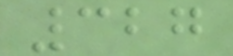327
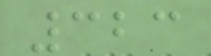323
